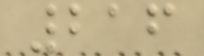216
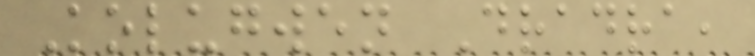Kolugwen Dradra,
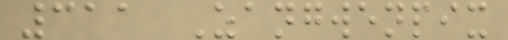311 Zangwenpix
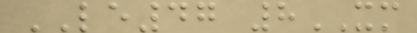LE47 8XM
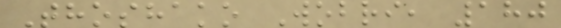Thoshako Wobri, 180
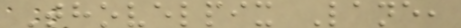Thovelpix Lane,
